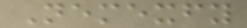Nemexfy
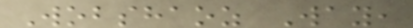Wobshaoz Way,
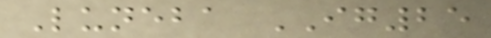Luneba IG25
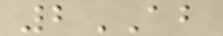2AB
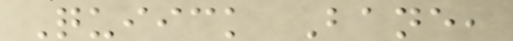Quiick Bane,
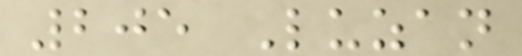205 Luzan
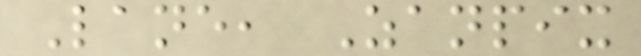Lane, Zanpix
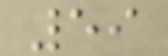59
